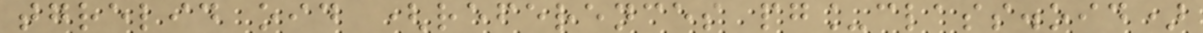tgrelid oid (references pg_class.oid)
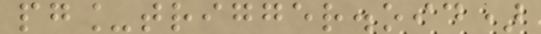pg_trigger.oid)
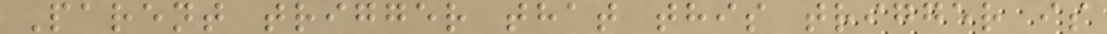Parent trigger that this trigger is
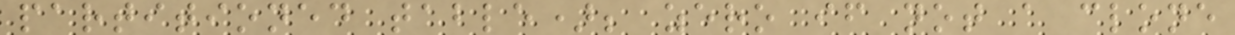partitioned table); zero if not a clone
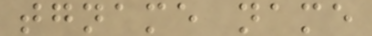tgname name
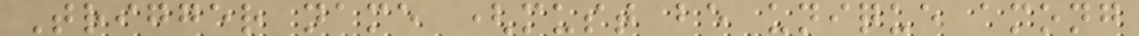Trigger name (must be unique among
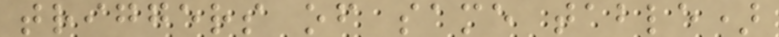triggers of same table)
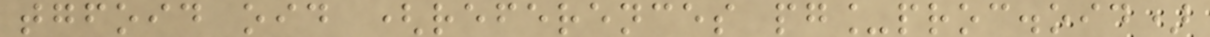tgfoid oid (references pg_proc.oid)
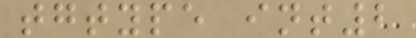tgtype int2
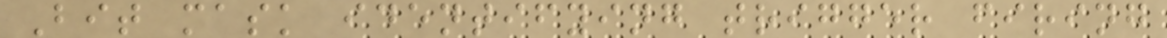Bit mask identifying trigger firing
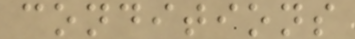conditions
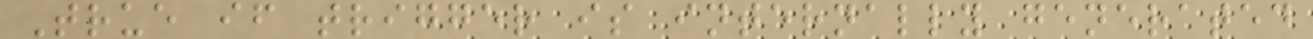True if trigger is internally generated
